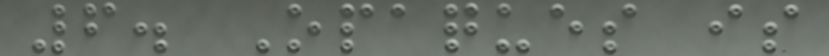6. Opaques is
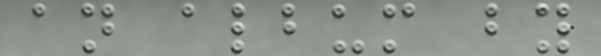an album by
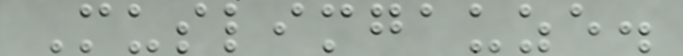Muslimgauze.
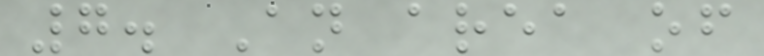7. An area of
